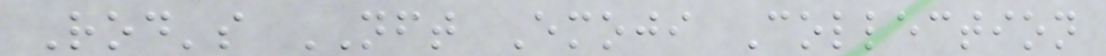Rod's NFT Emoji Collection
